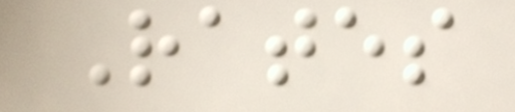Rates
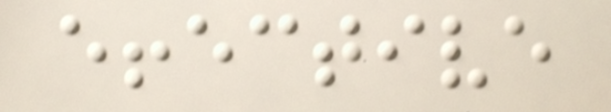effective
